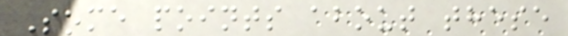Some points about these
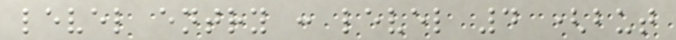level entry : level 4 (but
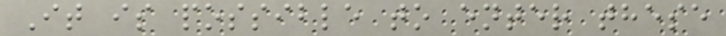It is possible to enter these
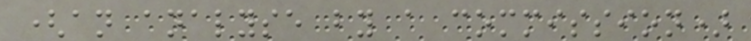(an analyse by a commission)
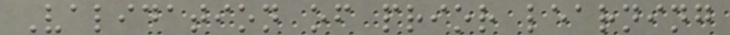Validation of prior learning
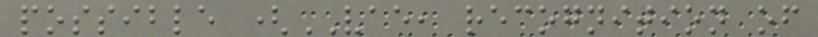possible (VAE, recognition of
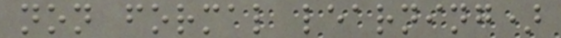non formal learning)
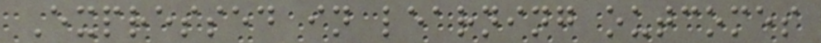Expressed in learning outcomes
